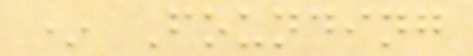* Founding
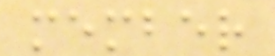member
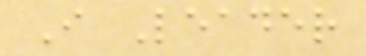I Leader
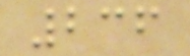236
